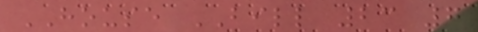HOUSE BILL 23 7
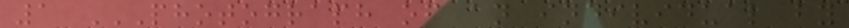1 PHOTOGRAPH OF AN INDIVIDUAL BY
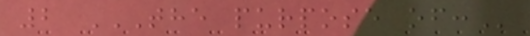2 THE PURPOSE OF:
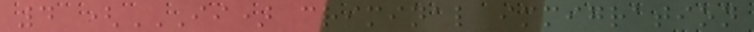4 (II) CRIMINAL IMMIGRATION
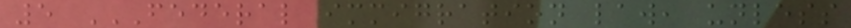5 FEDERAL IMMIGRATION LAW, UNLESS
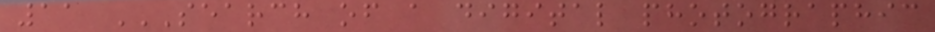11 SEARCH OF A DIGITAL PHOTOGRAPHIC
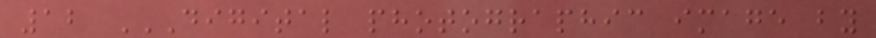12 DIGITAL PHOTOGRAPHIC IMAGE BY
